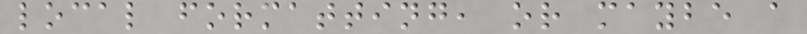local formatting, or maybe a
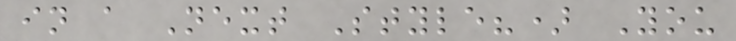in a Next Style?) You
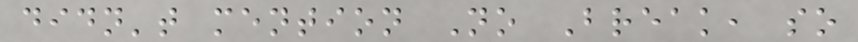didn't mention No Break, so
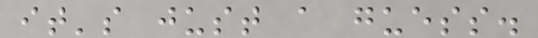it's just a guess.
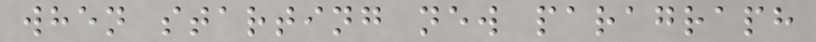when starting new paragraph
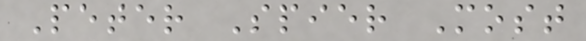Peter Spier Most
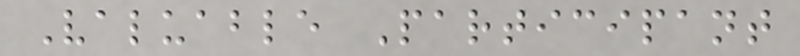Valuable Participant
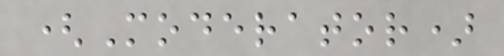(Moderator)
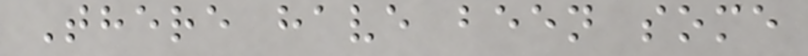There have been some
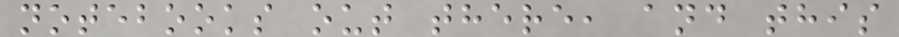notebooks out there, and this
